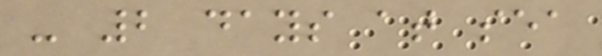- 2 days at sea
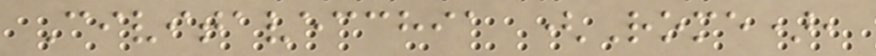Civitavecchia (Rome),
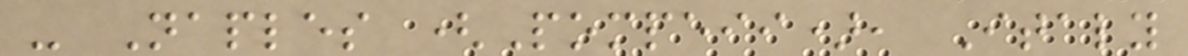- Naples (Pompeii), Italy
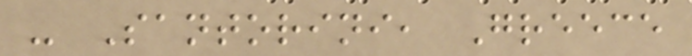- Santorini, Greece
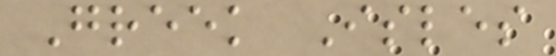Greek Isles
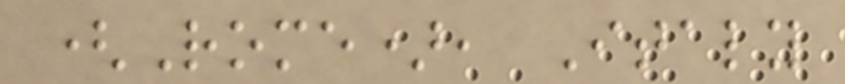(Rome), Italy
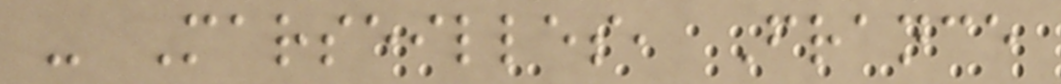- Marseilles, France
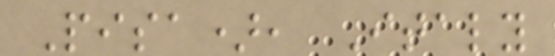Pisa), Italy
